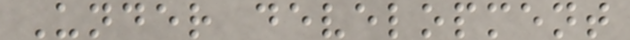Under development
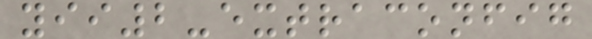yii2-extraconfig
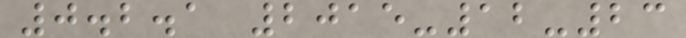0.2.1 2015-12-23
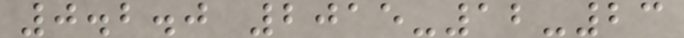0.2.0 2015-12-23
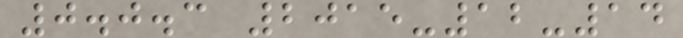0.0.3 2015-12-14
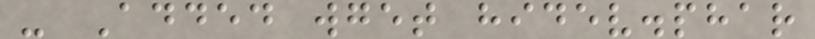- Added wget hidev.phar
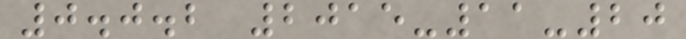0.0.2 2015-11-20
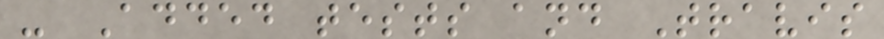- Added tests and Travis
